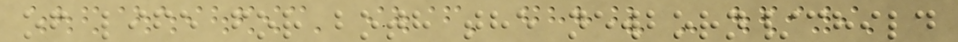of life for both the newborn/child
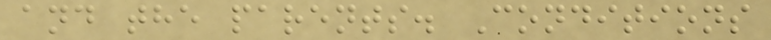and the parents. Conditions
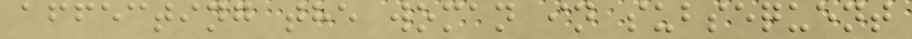affecting the woman in subsequent
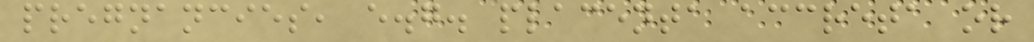pregnancies, e.g. placenta accreta or
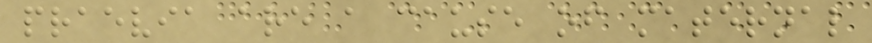praevia are a cause of maternal
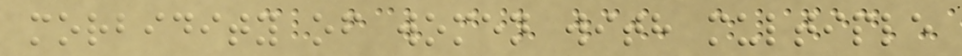morbidity of women with multiple
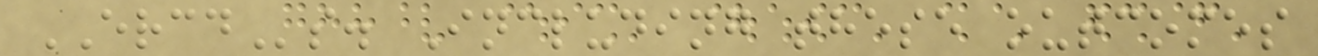ERCDs. Including these outcomes
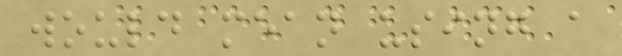would mean using a
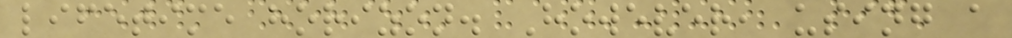lifetime horizon. However, using a
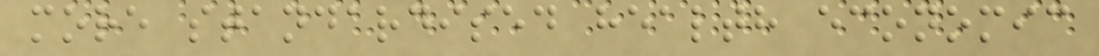more standardised health economic
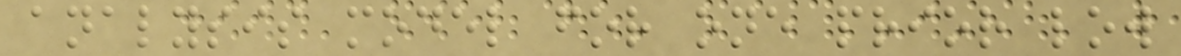analysis model for one prior low
